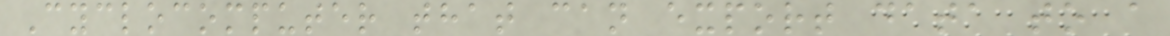Cyclocomputer that can export data to a
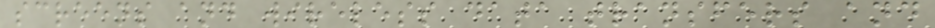screens and wireless data transfers and
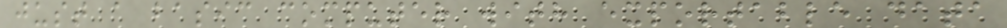just a basic computer with exportable data
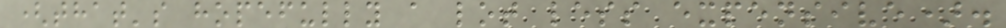(that's hopefully a lot less expensive).
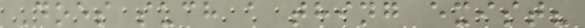Does such a thing exist?
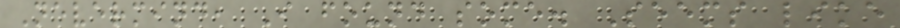Nevermind, I found some. Seems like
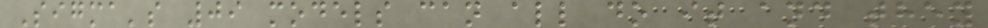Sigma's 09 models can all do it and they
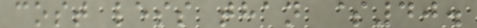cost less than $40.
